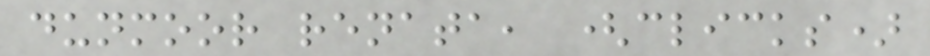dunmoor renata, (clicks)
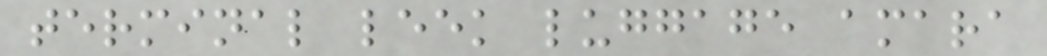terminal leek luggage amara
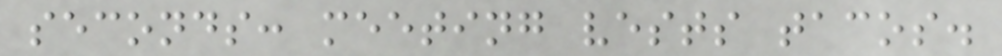seconds: meeting vests tacos.
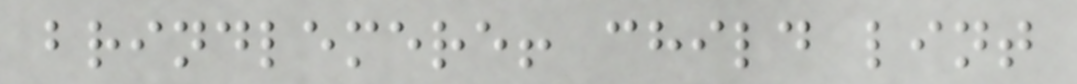brindlemere! child lint
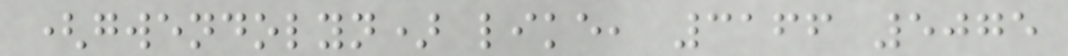(gwendolyn) like, 3166 5075
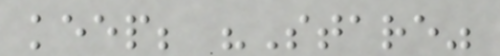keep; "Stare"
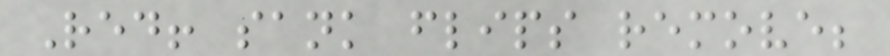Red! sank flips remove;
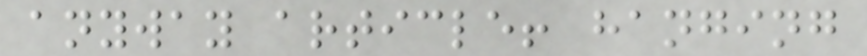anyway article! hanging
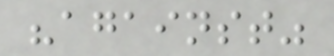"against"
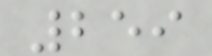259
